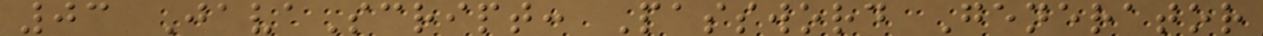03 JavaScript: Password Generator
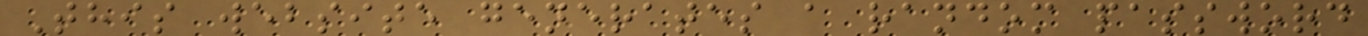This website generates a random password
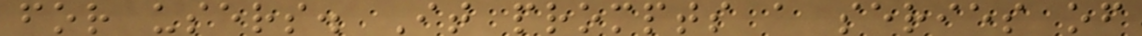for users. It prompts a series of
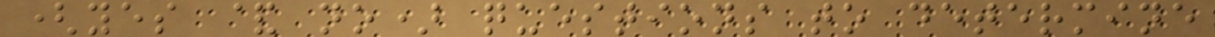(yes & no) questions to determine
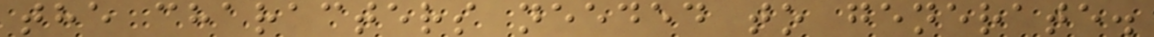the characters needed to generate.
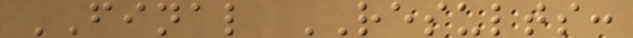FINAL RESULTS:
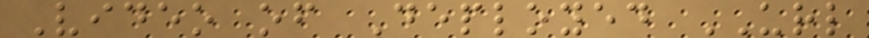Video of Deployed URL
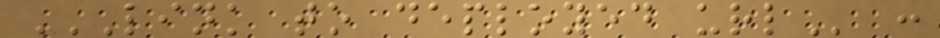LINK TO DEPLOYED URL :
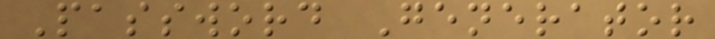Password Generator
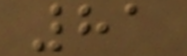81
